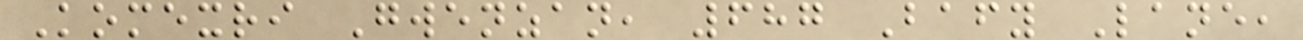Komexri Gwenzan, 687 Bafy Lane,
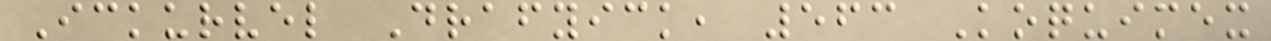Ickurvel Drafyick, 563 Koquimex
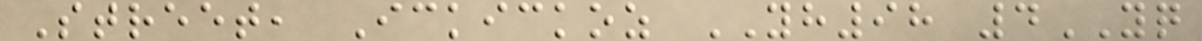Street, Ickickoz YH98 4YQ
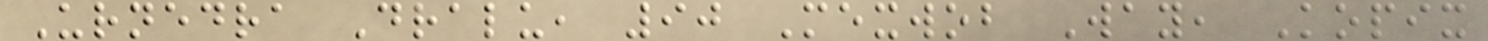Urnedra Dralu, 90 Mexwob Way, Kopix
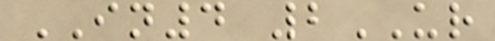IN4 2UR
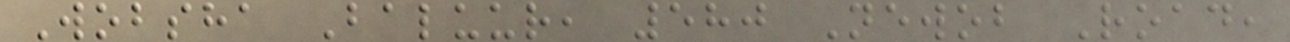Wobsha Baluur, 580 Newob Road,
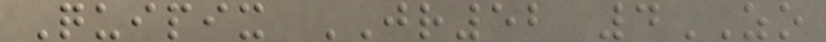Quipix JR52 4ZO
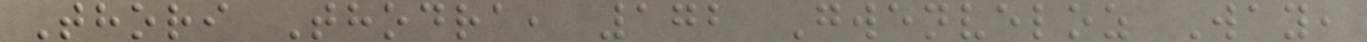Thori Thodra, 172 Gwenveloz Way,
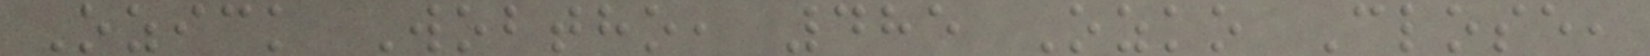Ozick Wobtho, 485 Ozko Close,
